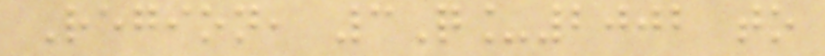Region, 3Q_2002 to
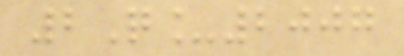2Q_2007
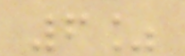6%
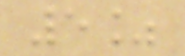5%
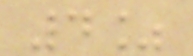4%
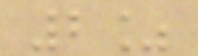2%
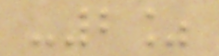-2%
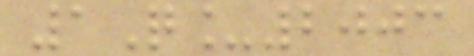1Q_2003
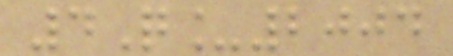4Q_2004
